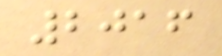2016
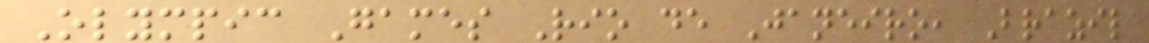Olympic Games Rio de Janeiro, Brazil
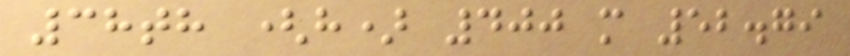38th (h) 400 m 52.79
